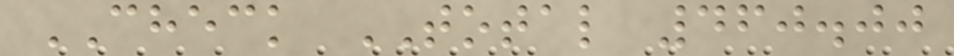CHECK TOTAL 460.00
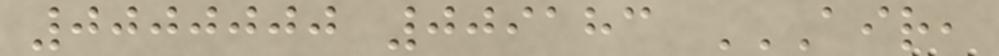0000000 009183 AIR,
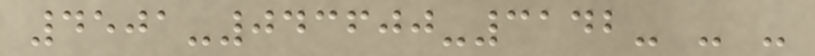4501-043600-3142- - -
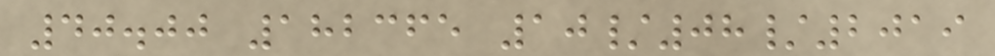40.00 182365 10/08/2019
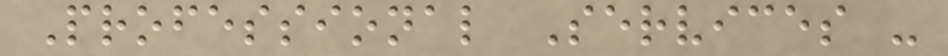Professional Services -
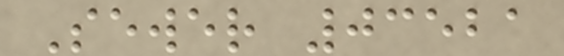Sewer 03521
